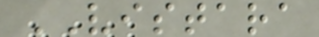VISTARA
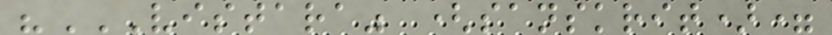"VISTARA" (SANSKRIT)=
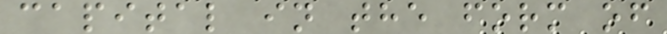capital in the form of
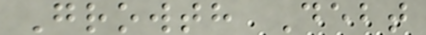Growth Debt
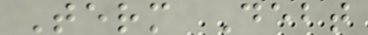Term Debt
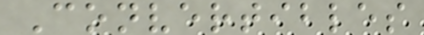Convertibles
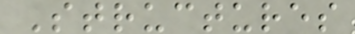Structures
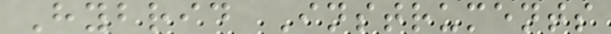Hybrid Instruments
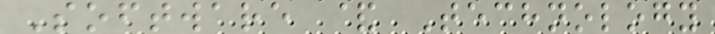Software & Technology
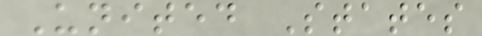United States
